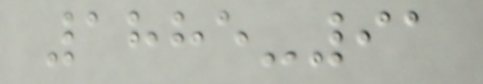1885-91
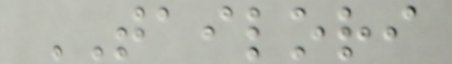TAILORI
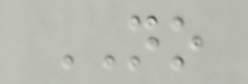NO
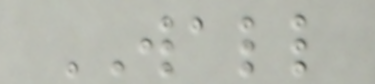WALL
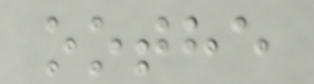oothe
